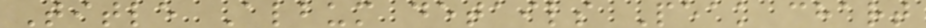Title Album details Peak chart
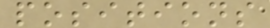positions
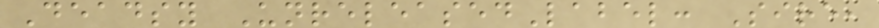Deadsy UnreleasedLabel: Sire,
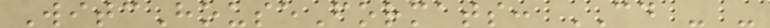WitcHouseFormats: CD - -
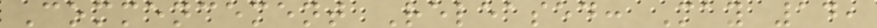Commencement Released: May 14,
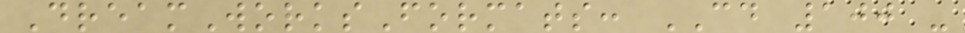DreamWorksFormats: CD 100 -
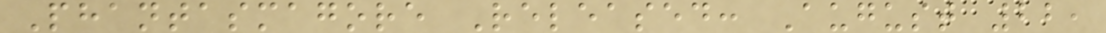Phantasmagore Released: August 22,
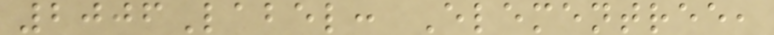2006Label: Elementree,
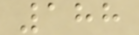188
